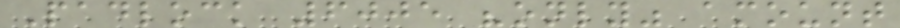Padlock 6005 "only" amount
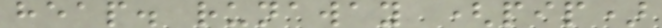heap. runaway (pip)
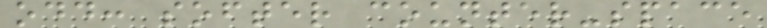odd: softer counter-space
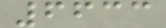6633
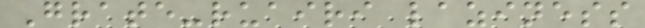Grate-ruairi laziness
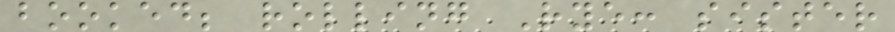booked; rolling Rye: sister
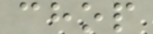chop
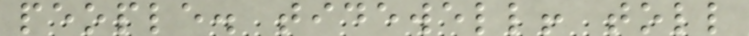people. tidewell! toll
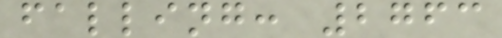falling: 2763
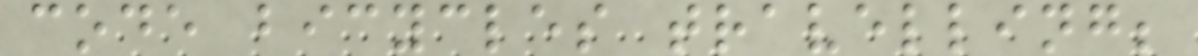code bicycles travelling;
